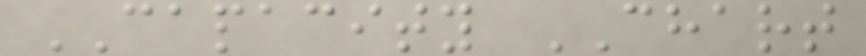CAPACITY CHART
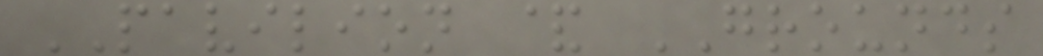PAVILION & GROUNDS
